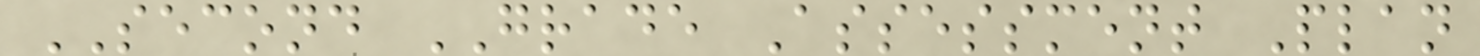SECOND GRADE Assessment Plan
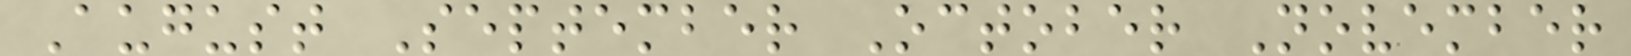August September October November
